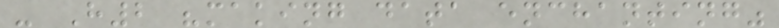- H2 "making data enchanting"
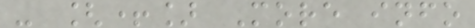- [+] More info
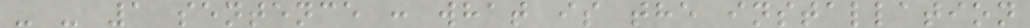- - 1 sentence : what is the installation
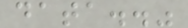data.."
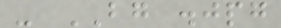- BG .jpg
